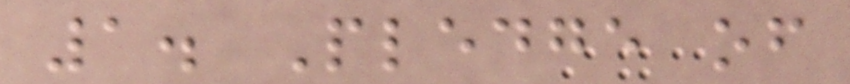1. Pledge of
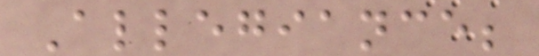Allegiance;
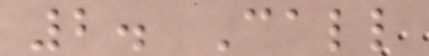2. Call
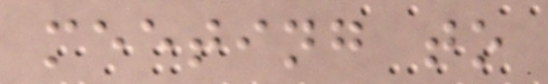meeting to
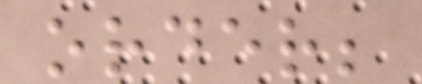order;
